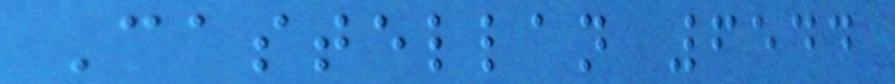Castellan 6544
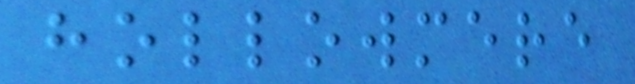hollowmere
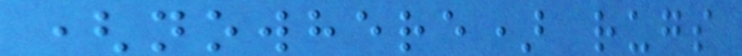(nowhere) rugs
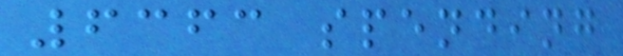6363 spending
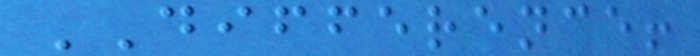DIFFERENCE!
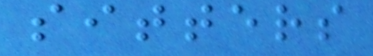sitters
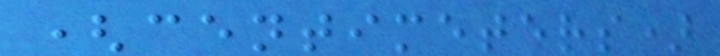(centimeters)
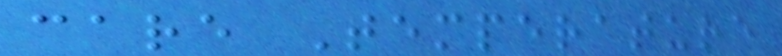care Temperature
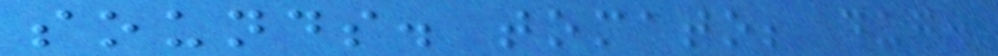sounds. tomato; dug.
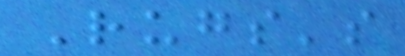Rugs's
